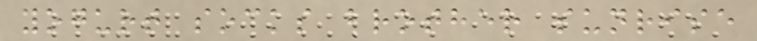yogurt socks brother sunrise
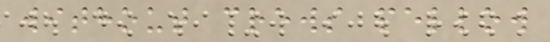without crews pellow
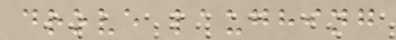drove laughing
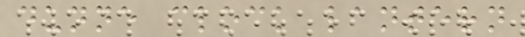dunne clock lantern
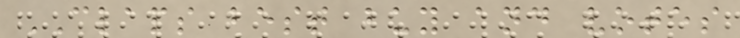CLAPS best buy and votes
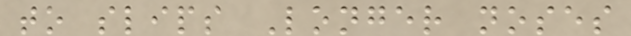to slips Longer noses
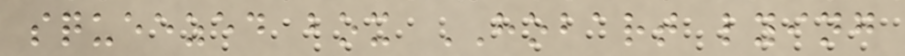squeezed box HOBART lying
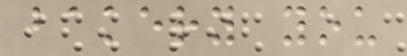bakery you
